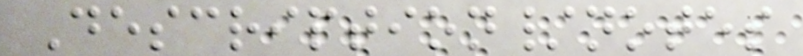Description/notes
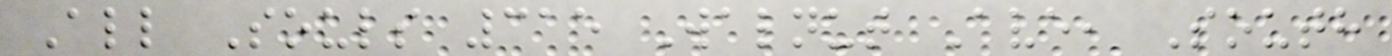All Souls 315 Walnut Ave, South
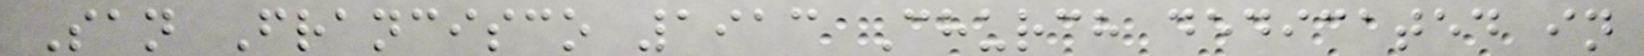San Francisco 1913 Church dedicated in
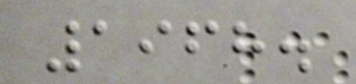1968.
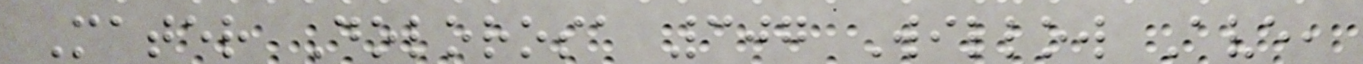Mater Dolorosa 307 Willow Ave,
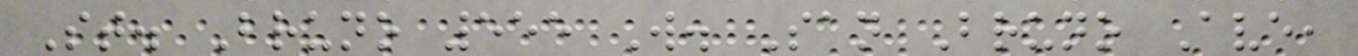St. Bruno 555 W. San Bruno Ave,
